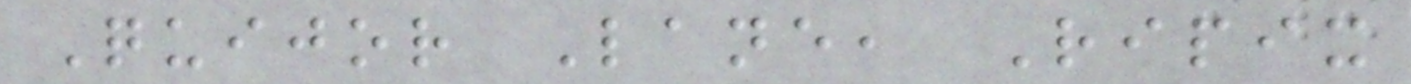Quijor Lane, Ripix
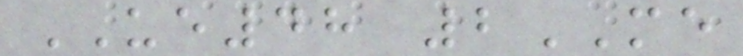UE48 2ME
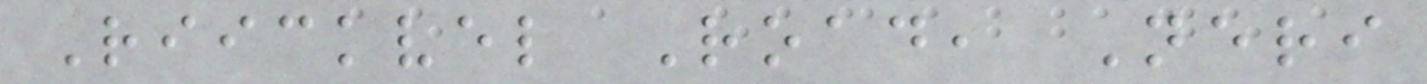Riickvel Road, Neri
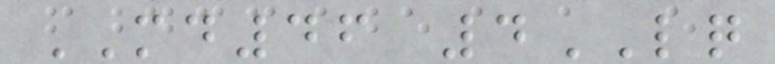MD46 4LQ
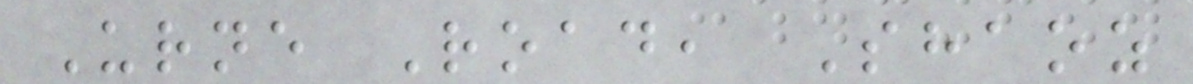Urne Road, Shaoz
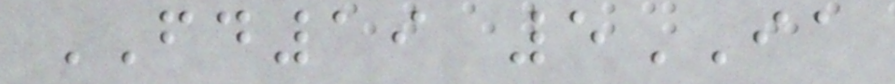FD19 5IA
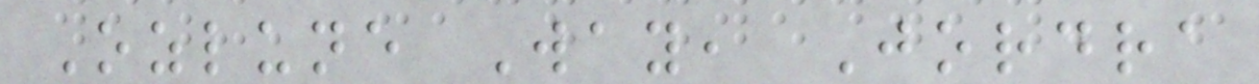Ozlune Way, Jordra
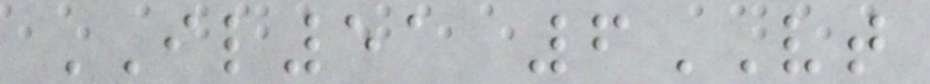IL51 6VT
